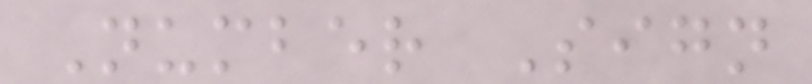Number Sign
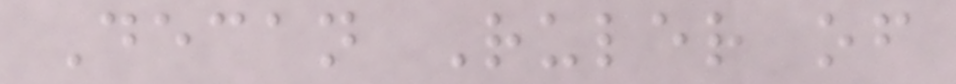Decan Ruler of
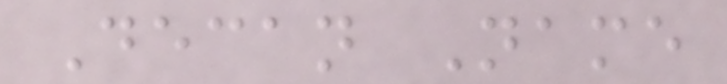Decan Name
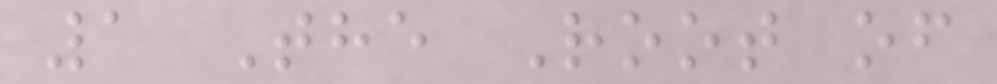1 The Root of
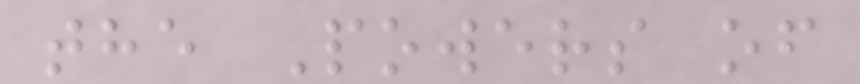the Powers of
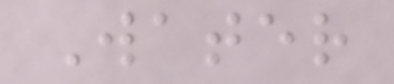Water
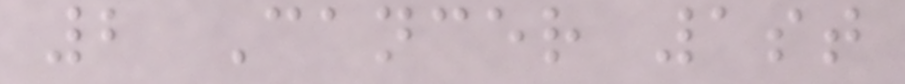2 Cancer 1st
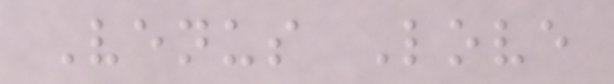Venus Love
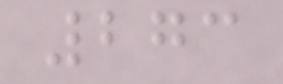273
